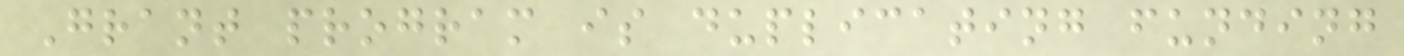Grant program is duplicating funding
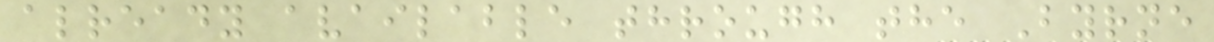already available through the Byrne
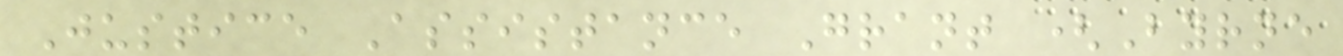Justice Assistance Grant (Byrne
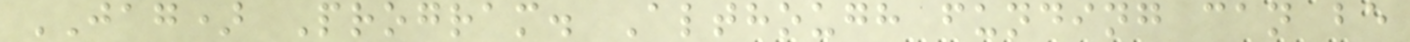JAG) Program. Although funding can be
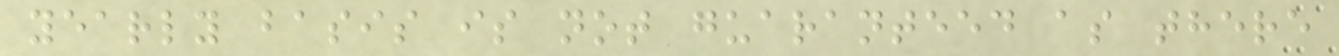yearly basis is not guaranteed as there
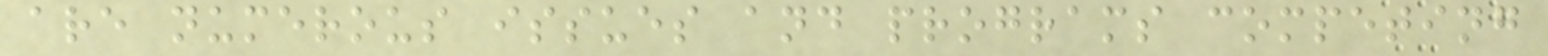are numerous issues and programs competing
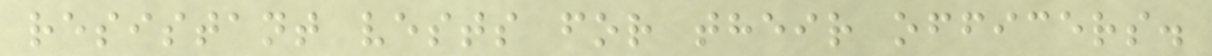resistant vests for their officers.
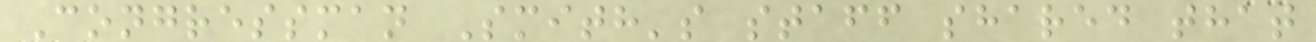Congressman Smith's staff shared that
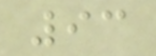93
